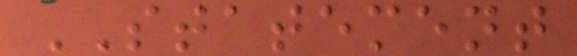STATEMENT
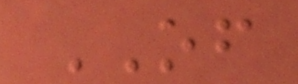OF
